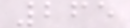265
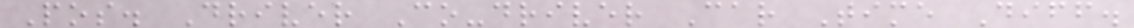Pos. Driver Co-driver Car Time Diff.
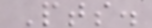Pts.
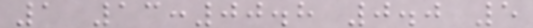1 13:00.8 0.0 5
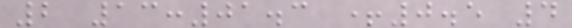2 13:01.3 +0.5 4
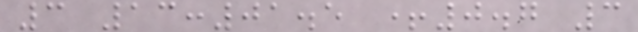3 13:01.5 +0.7 3
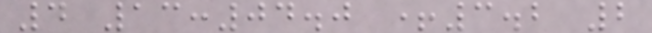4 13:04.0 +3.2 2
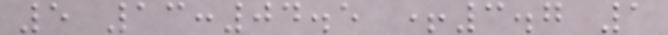5 13:04.5 +3.7 1
